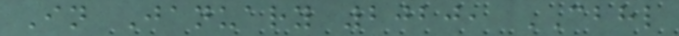In January 2020, CBHL
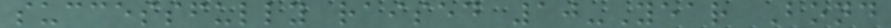successfully raised 10-Year Bond
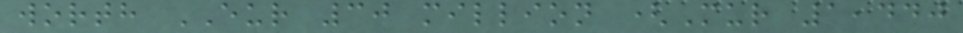worth EUR 30 million (Mur 1,440
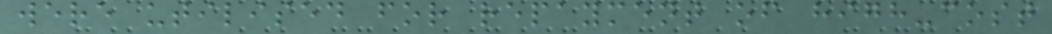were utilised for repayment of high-cost
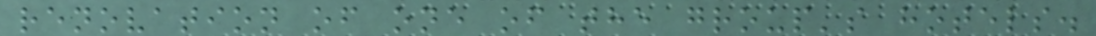renovation of one of the group's hotels.
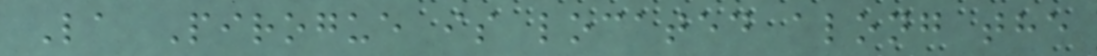La Pirogue is located along the
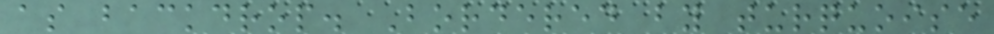as backdrop. Bordered by turquoise
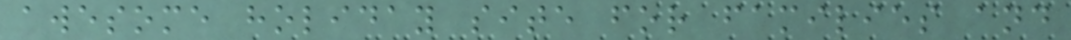awesome holiday site for families and
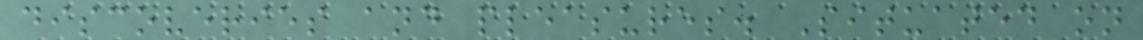discoveries and pleasures. Situated on
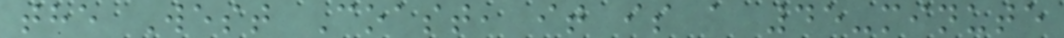the West Coast, it is a 45-minute
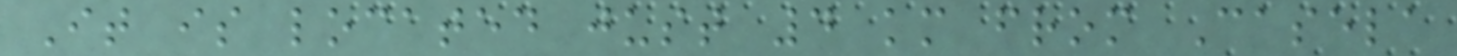It is located just 4 km from Casela
